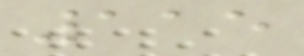115
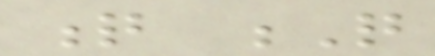q Q
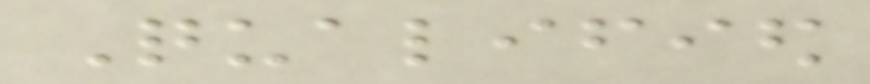Qualified
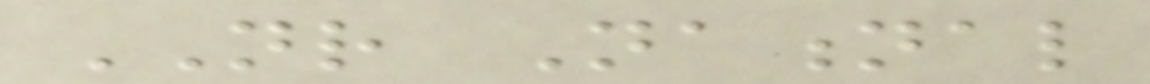NR National
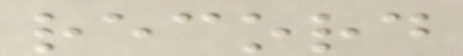record
